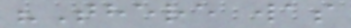"There was
